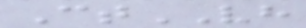CtVH
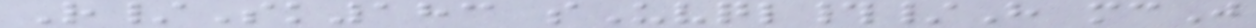R/Sk183 sUvql#/H mcJ
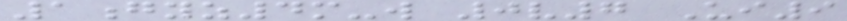1gyz4m-w 0v7 Ui9
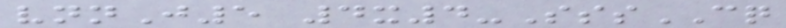vnnJ5 4x4-SssCQ
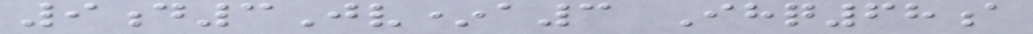9d3Jv*a3 Ihq68a
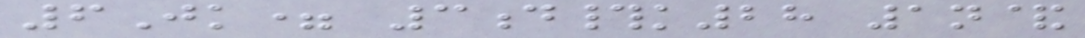6Jk= 3d#k28 1n&
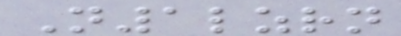N1lzrn
